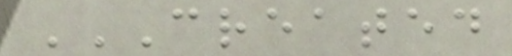CREATED
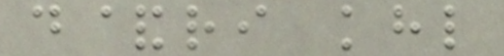d&ri khl
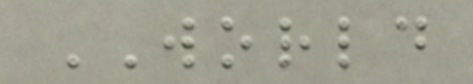WORLD
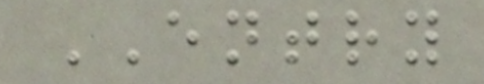ENTRY
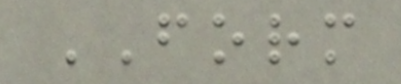FORM
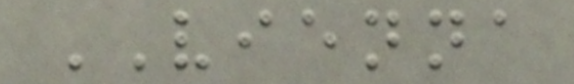VIENNA
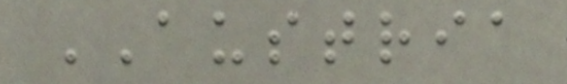AUSTRIA
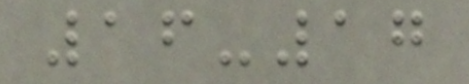16-17
